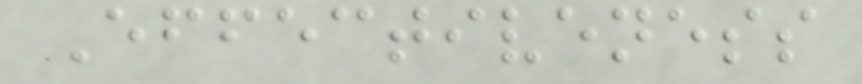Effectiveness
